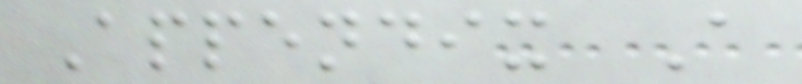Appendix A
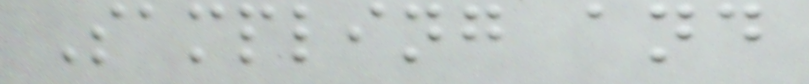Sampling and
